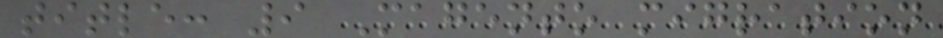title: 9 Magento migration
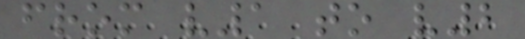from v1 to v2
